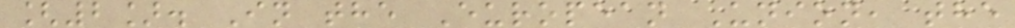[2]. In the European Union, the
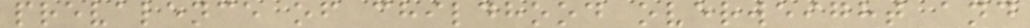prevalence of childhood overweight and
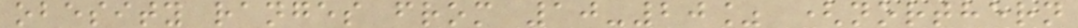obesity ranges from 10-20% (northern
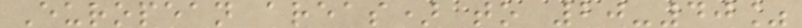European areas) to 20-40%
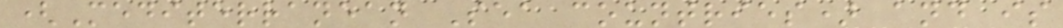(Mediterranean Sea countries) and is
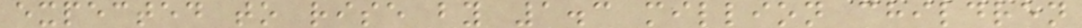expected to rise by 1.3 million children
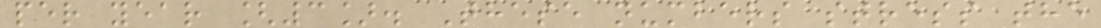per year [3]. These numbers stress the
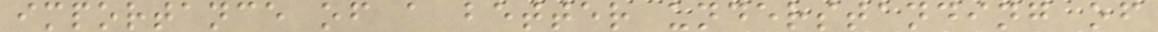importance of a better understanding of
